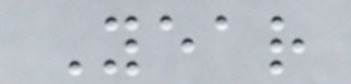Year
